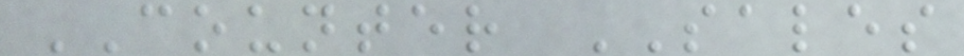COUNTER SALES
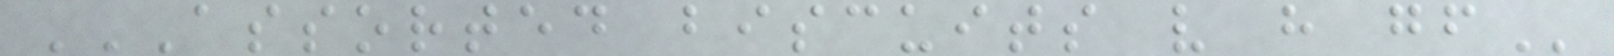ASSORTED BISCUITS V H GF
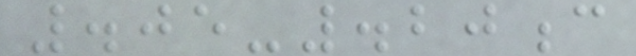.05-.20c
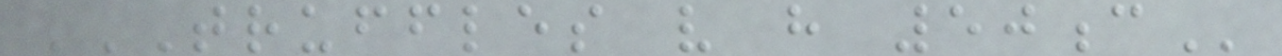TRUFFLES V H 50C
